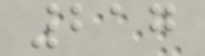217
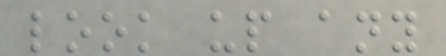look up any
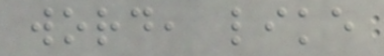word, like
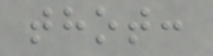thot:
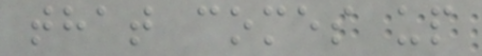that comes up
